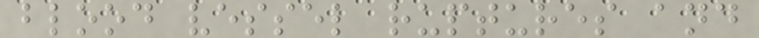blood vessel ruptures and
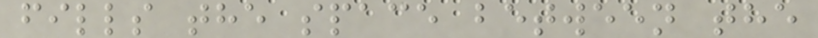fills the space between the
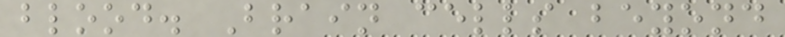blood. Brain cells beyond
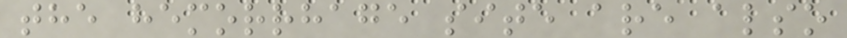the hemorrhage site are also
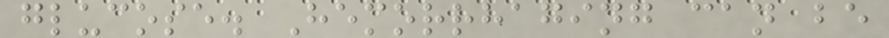glucose. Hemorrhaging can be
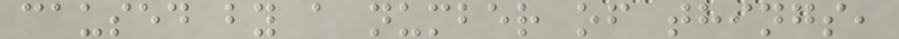caused by a number of things,
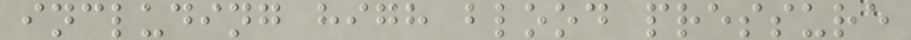including high blood pressure
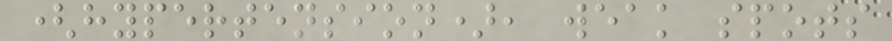(hypertension), weak spots
